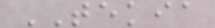TEKIA
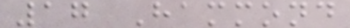17 Hammond
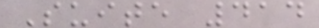Suite 414
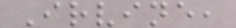Irvine,
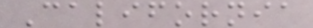California
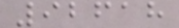92618
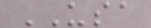USA
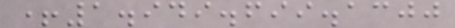+1.949.699.1300
